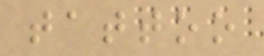tattoo
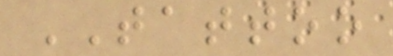TATTOO
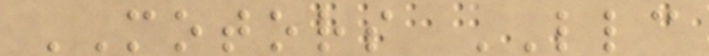MOTORS LLC
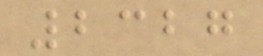2327
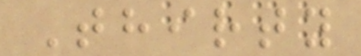Thirty
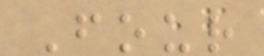Four
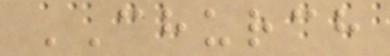CHURCH
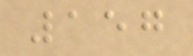157
